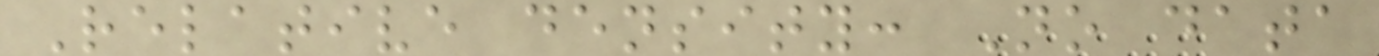Relative density: No data
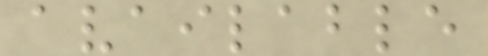available
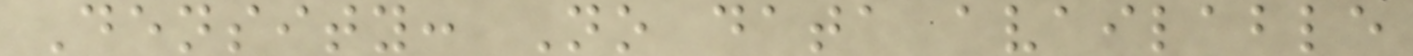Density: No data available
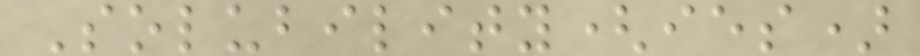Solubility(ies)
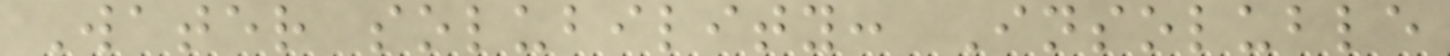Water solubility: Insoluble
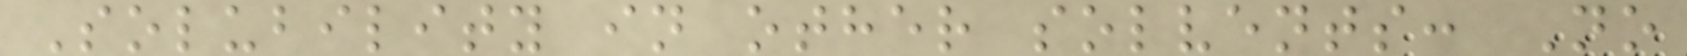Solubility in other solvents: No
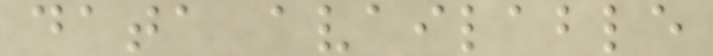data available
